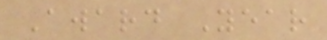Award Year
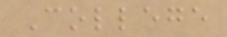College
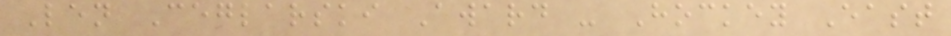Len Ceglarski Award - Hockey East
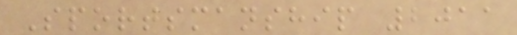Sportsmanship 2011
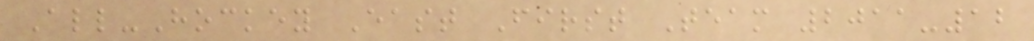All-Hockey East First Team 2011-12
